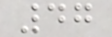47
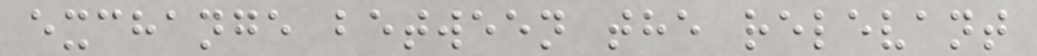exchange between the relevant
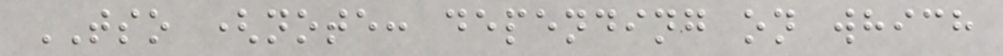TSO (note: depending on which
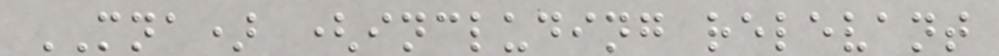MNA) (including relevant
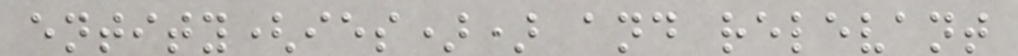entity(ies)) and relevant
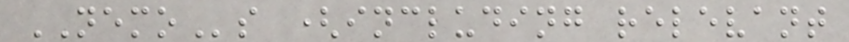NEMOs (including relevant
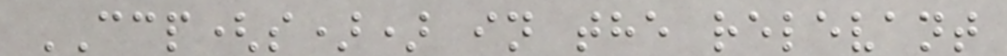CCP(s)) in the relevant
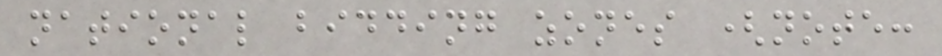national bidding zones (note:
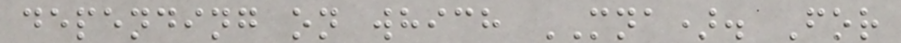depending on which MNA). For
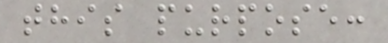this purpose:
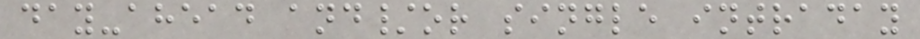day-ahead and/or single intraday
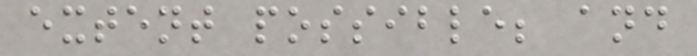extent possible; and
